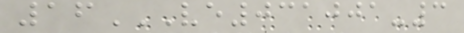16VE031001-3
